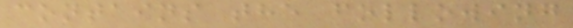contains the following
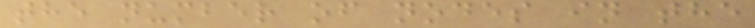the number of nodes in the
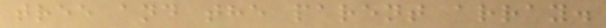tree and the parent array.
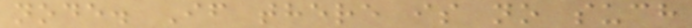node. If there is no such
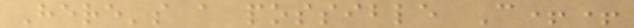Here's a possible C++
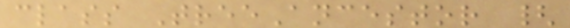class TreeAncestor {
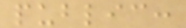public:
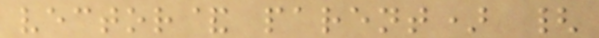vector& parent) {
